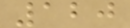120
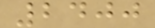2400
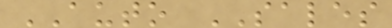AUTO SALES
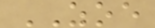ZOE
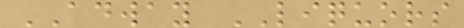ADWAY LIQUORS
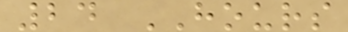24 HOURS
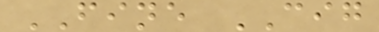FINE CIG
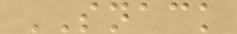SNACK
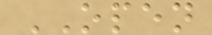OPEN
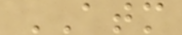ATM
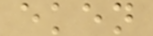eken
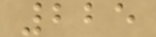225
